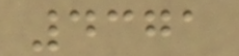4371
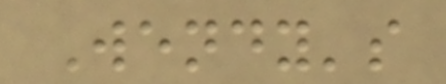Wendy's
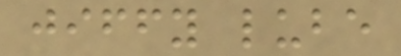jiffy lube
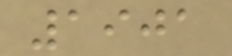1901
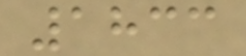1833
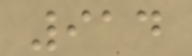914
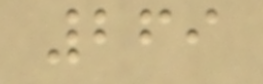269
